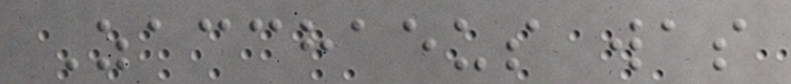Zacchaeus was
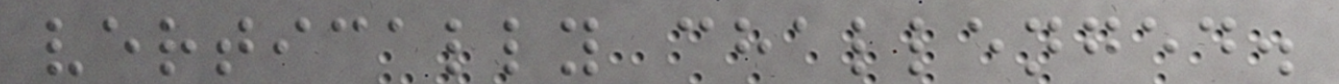vertically challenged.
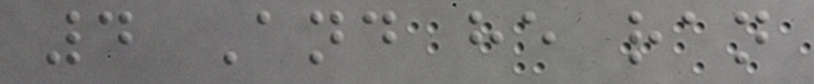4 And he ran
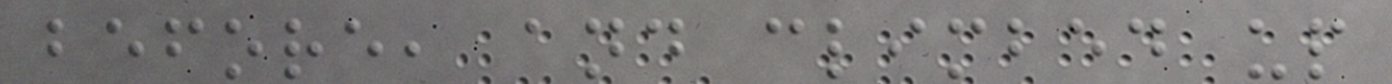before, and climbed up
